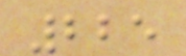225
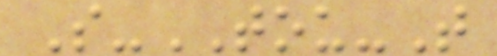S-TOU-T
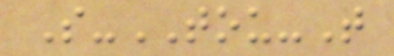S-TOU-T
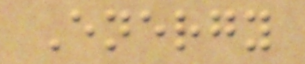Energy
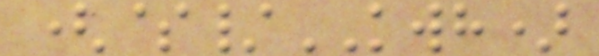($/KWH)
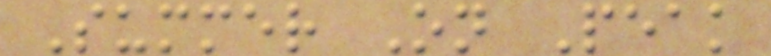Summer On Peak
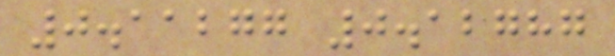0.11277 0.12787
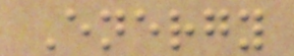Energy
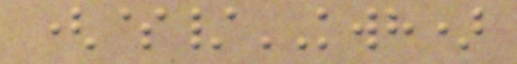($/KWH)
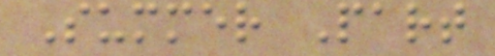Summer Part
